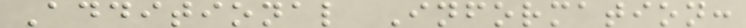Additional Information:
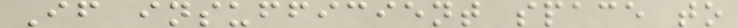If insufficient space to
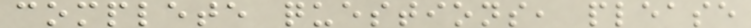complete questions, please
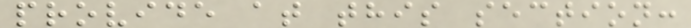provide at this section:
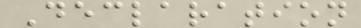Declaration
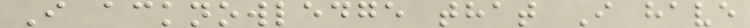I acknowledge that I have
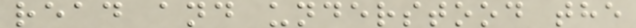read and understood the
